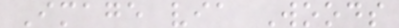Image via Woods
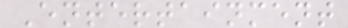Entertainment
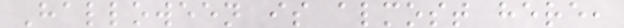Halloween is almost here,
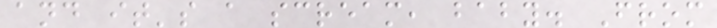and it's a scream, baby. From
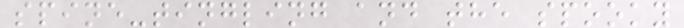spine-tingling and the spooky
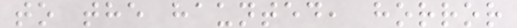to the haunted, horror
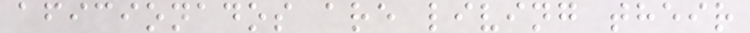aficionados are living their
